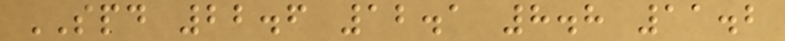SPD 22.6 12.1 8.8 11.2
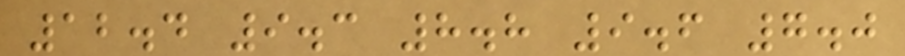12.4 9.3 8.8 9.6 7.0
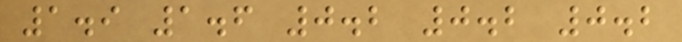1.9 1.6 0.2 0.2 0.2
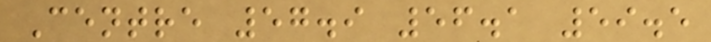Centre 57.9 56.1 59.5
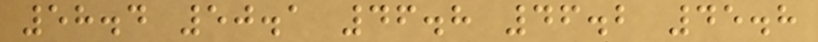58.4 50.1 46.8 46.2 45.8
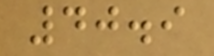40.9
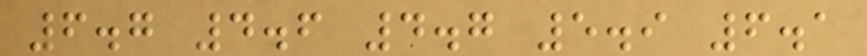6.7 4.6 4.7 5.9 6.1
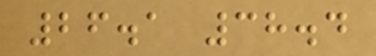26.1 38.4
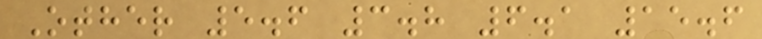Other 5.6 3.8 6.1 15.6
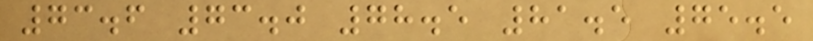73.6 73.0 78.5 81.5 75.5
